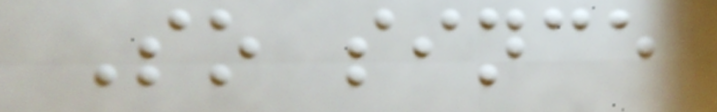So since
